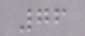76
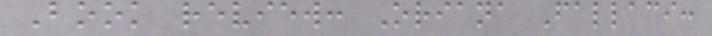Book review: Oriana Fallaci:
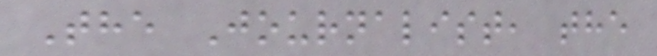The Journalist, the
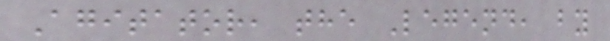Agitator, the Legend, by
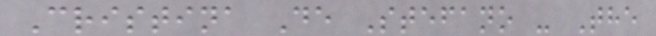Cristina De Stefano - The
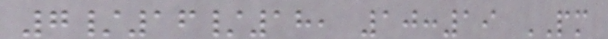7/16/18, 10:19 PM
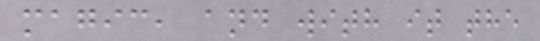magic, and with it the
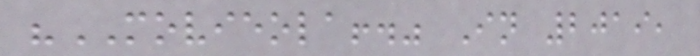"MOVIEOLA!." In 2019,
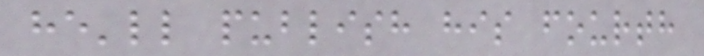he'll publish his fourth
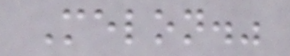Melon."
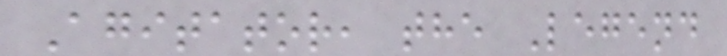Agitator, the Legend
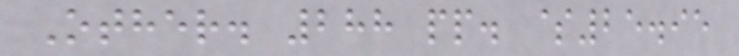Other. 288 pp. $25.95
